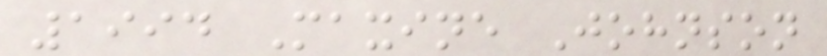1994 Maxine Johnson
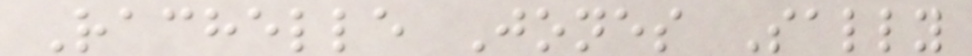Rachelle Jones Sally
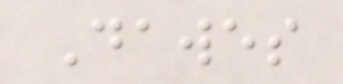Dawes
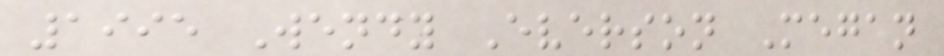1995 Wendy Everson Megan
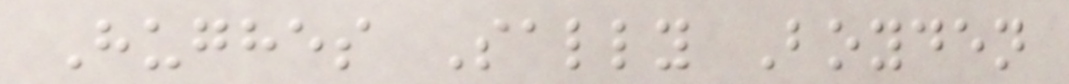Hughes Sally Boyden
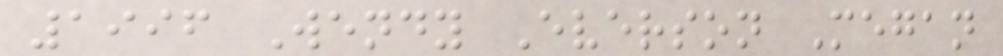1996 Wendy Everson Megan
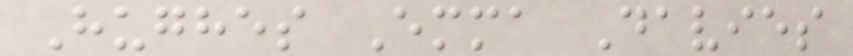Hughes Emma Davies
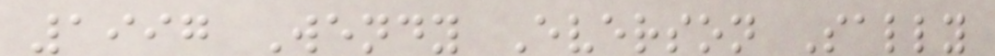1997 Wendy Everson Sally
